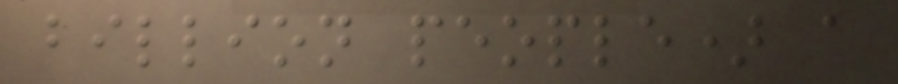billion people) a
